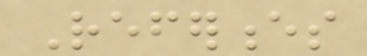References
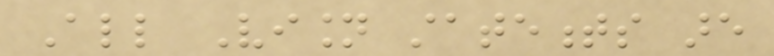All Vision statements are
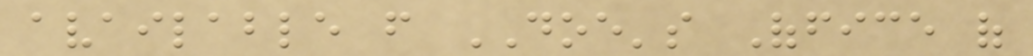available from DOE's Office of
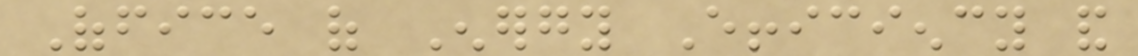Office of Energy Efficiency and
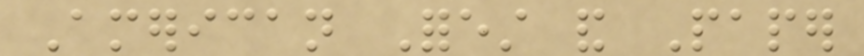American Forest and Paper
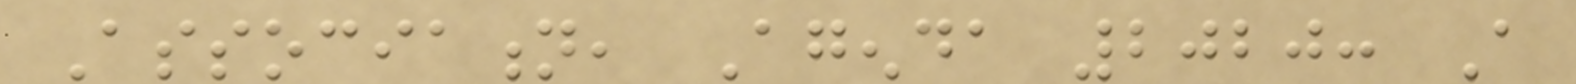Association, Agenda 2020: A
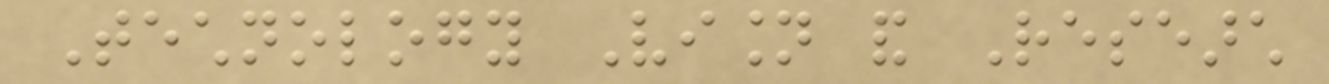Technology Vision and Research
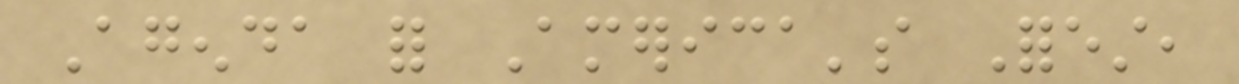Agenda for America's Forest,
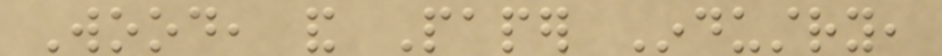Wood, and Paper Industry,
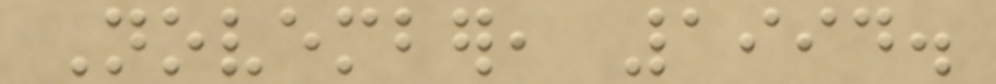November, 1994.
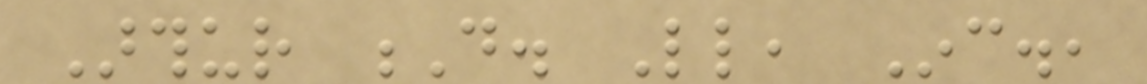Arthur D. Little, Inc.,
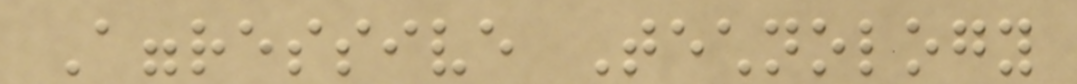Aggressive Technology
